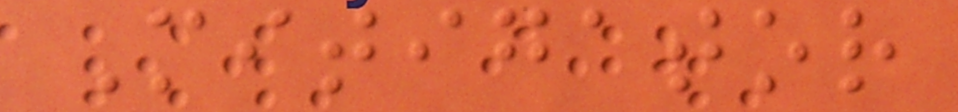Mitigator
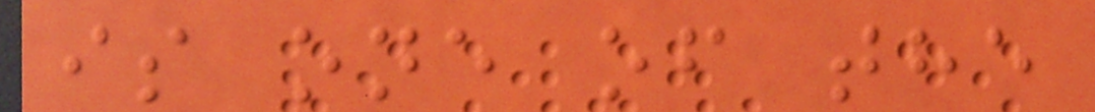is one of the
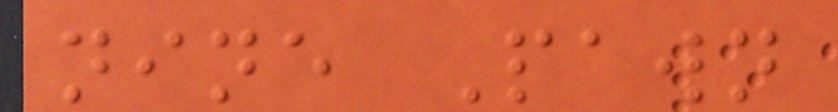nine Pawn
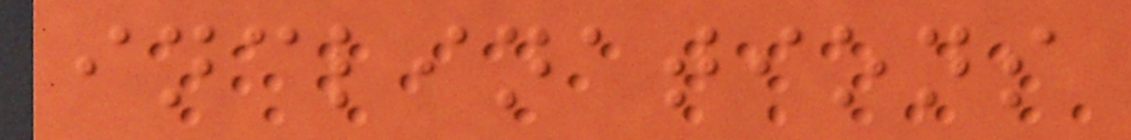inclinations
